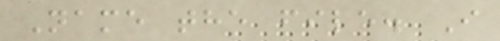Name the file. I
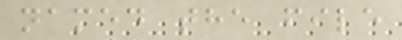named the file
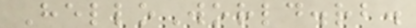HelloWorld.rb.
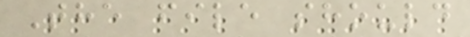The file should
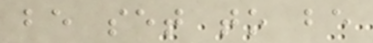be set to be
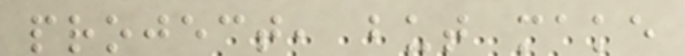project, but make
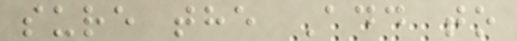sure the Add to
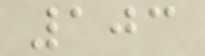103
